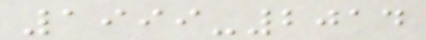1999-2014
